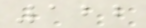122
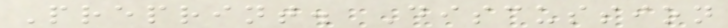Preprint. Discussion
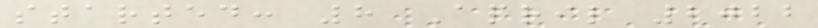started: 8 April 2022
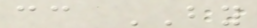cc BY
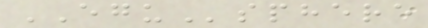EGUsphere
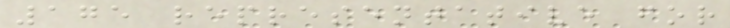175 representative for
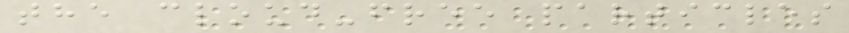the cloud-free particles
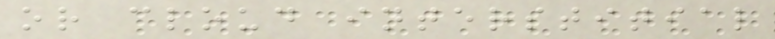or cloud interstitial
